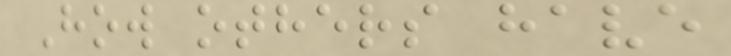How others have
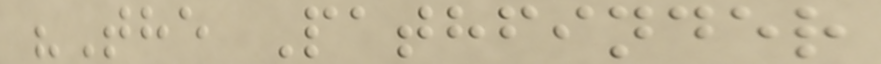"The Pathfinder
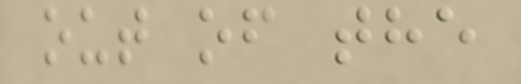out of the
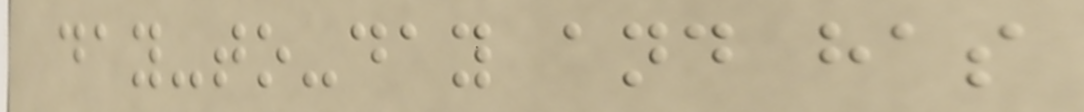day-to-day and has
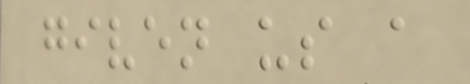given us a
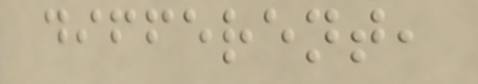different,
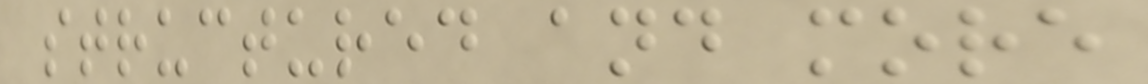structured and more
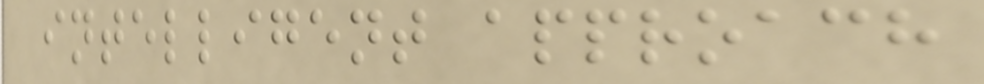intelligent approach
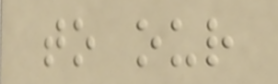to our
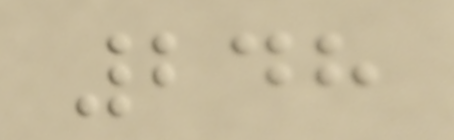248
